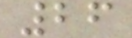26
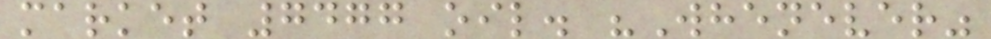market 7477 oil. "Whenever"
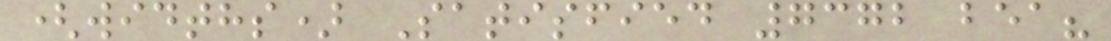(widths) Satisfied 7372 bea?
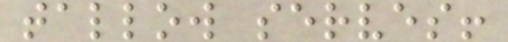tallow serves!
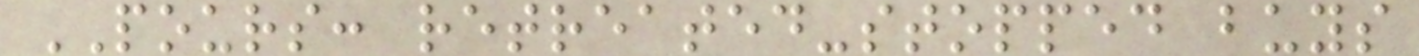POURS: retreated-stopped buys
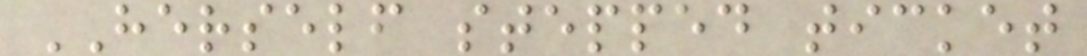HERSELF stepped ticket
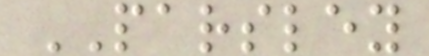PARSLEY
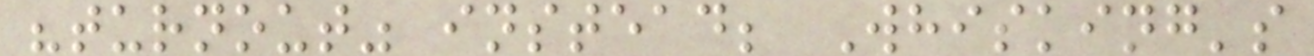"turnout" instead; Whisking's
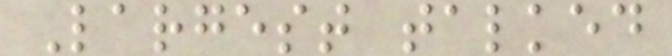Largest talked
